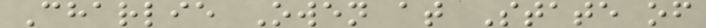Charlie Owen at State of
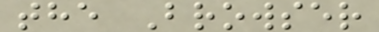the Browser
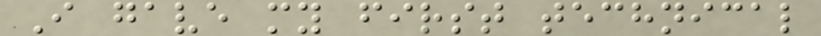I gave my first technical
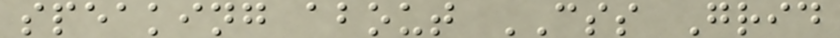speaking about CSS Grid
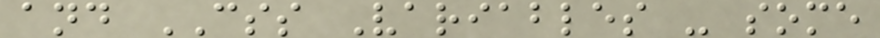and CSS Variables - some
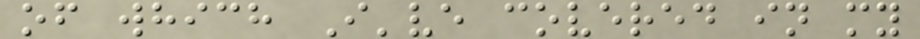of which I've covered in my
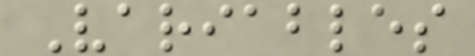Variables
